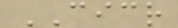CICR
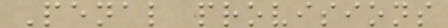Penal provisions
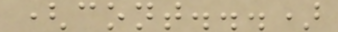(cont...)
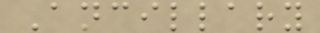Ancillary
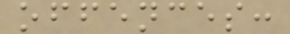offences:
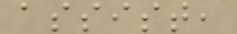assist,
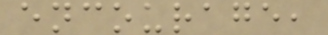encourage,
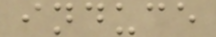induce
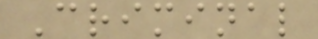Criminal
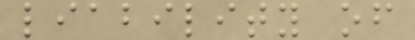liability of
